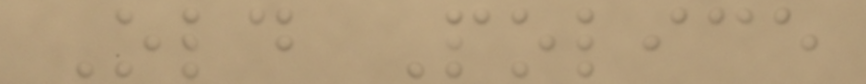Old Police
